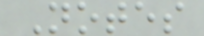Notes
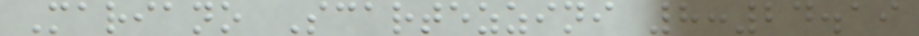Mariano Scartezzini 8:24.19
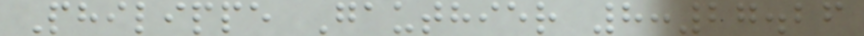Philippe Gauthier 8:27.26
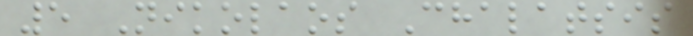5 Nikolaos Chalatsis
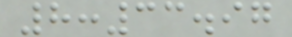8:33.97
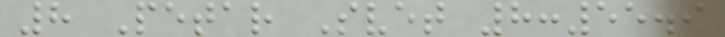8 Petar Svet 8:55.9
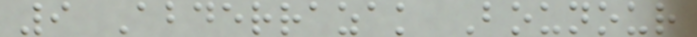9 Abderrazak Bounour
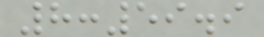8:59.9
